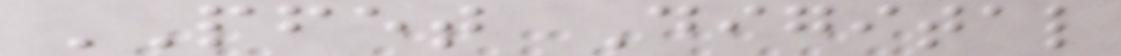PFET Digital
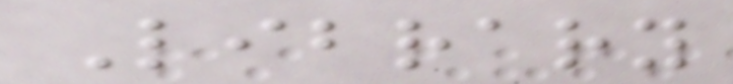Library
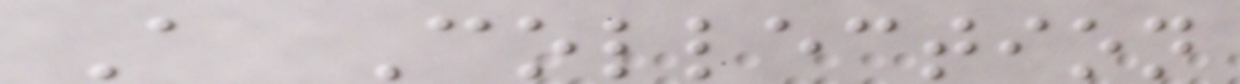A Collection
